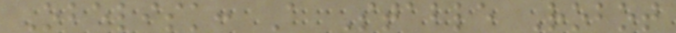Obelisk: A Stable Robot
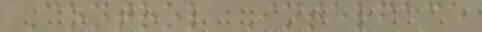Control Interface
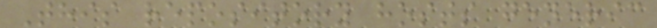This repository hosts generic
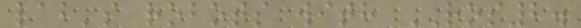lab's robots with ROS2.
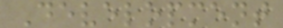Development
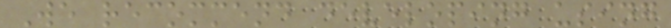We recommend developing using
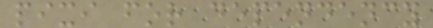pixi for dependency
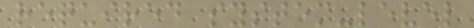required system-level
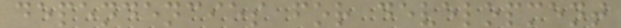dependencies for development
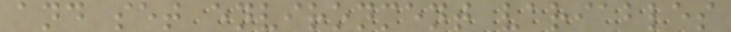and set environment variables
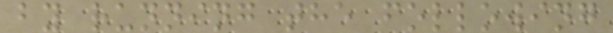by running the following
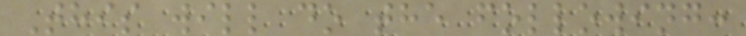This will do the following:
